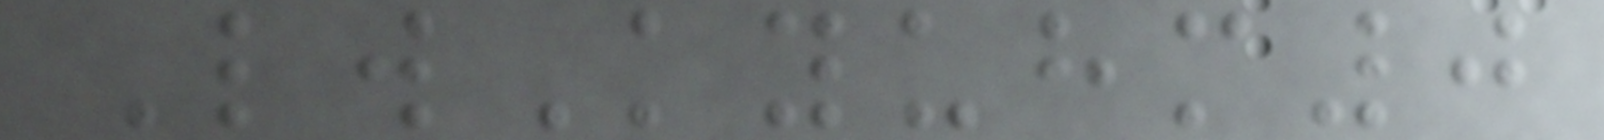LwKyuhm0
